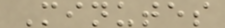Minutes
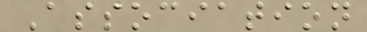Association
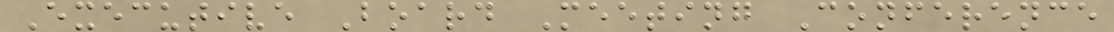Executive Board Meeting Conference
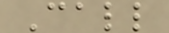Call
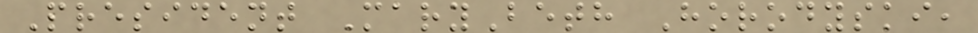President MaryBeth Horodyski,
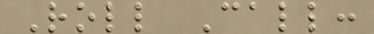Roll Call:
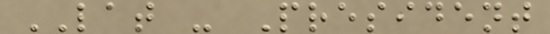LAT - President
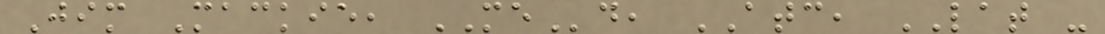Jim Mackie, MEd, ATC, LAT -
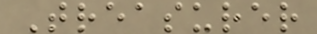Treasurer
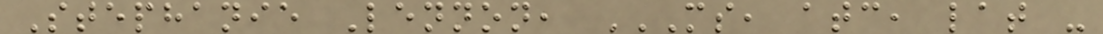Stephanie Lennon, MS, ATC, LAT -
